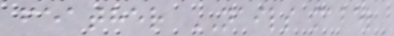feather NAILS mabel
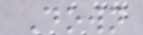Down
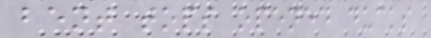bent tops opened ducks
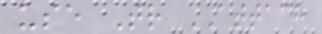use Tr ATTACH
